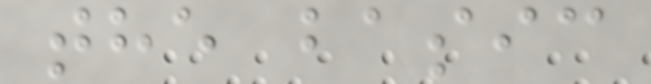the basic
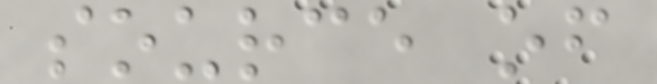source of
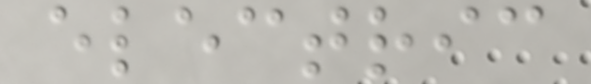electric
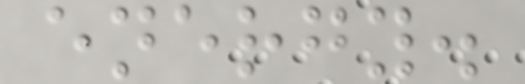energy.
